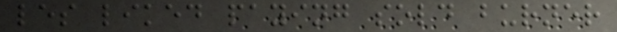les liked paying sold burner
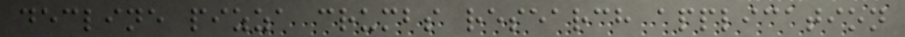decline pizza crumbs research application
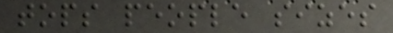tops people sizes
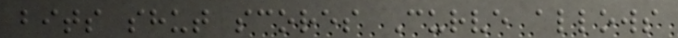bits shut scores Curve allows
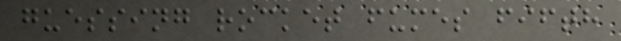guessing rocket fumes fifth
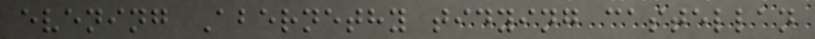evening Abernethy tidying castellan
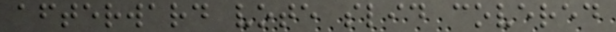afterward vote slid covered
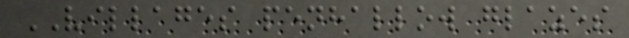VILLAGES penhallow glazes
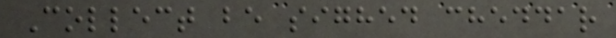Collect be sighed cheddar
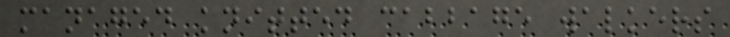managed knitted cabbage walkers
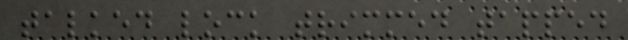talked lock trimmed tapped
